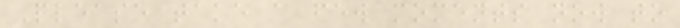Please take a few moments now to
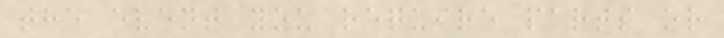the event you require parts or
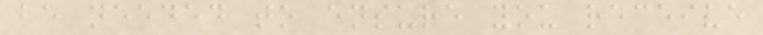be needed to ensure you receive
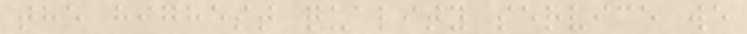the highest quality service we
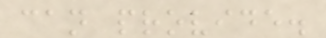can provide.
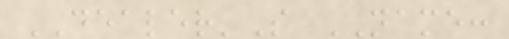DEALER'S NAME:
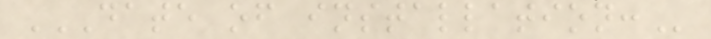DATE OF INSTALLATION:
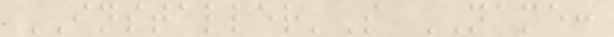INSTALLER'S NAME:
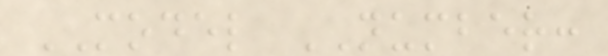MODEL NUMBER:
